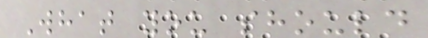What you should
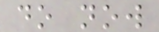do now
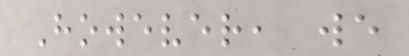However, we
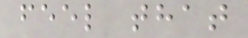feel that
